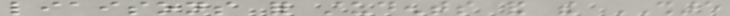liaisons for students and the SHARE
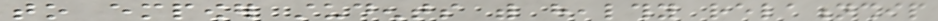to empower students with healthy relationship
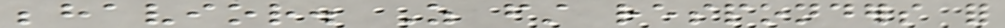behavior. As first responders for
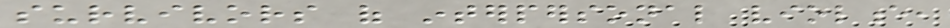survivors of interpersonal violence,
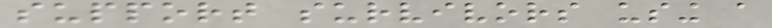support survivors using a
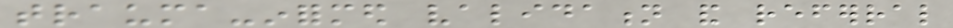trauma-informed validation and referral
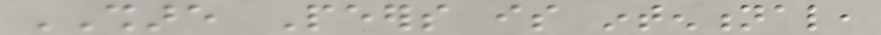SHARE Peers is intentional,
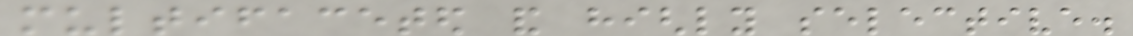multifaceted and highly selective.
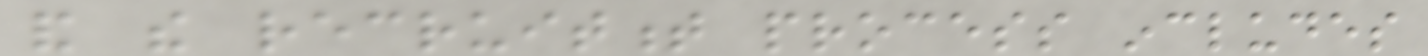and the recruitment process includes
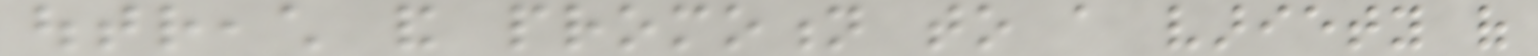outreach and promotion to a variety of
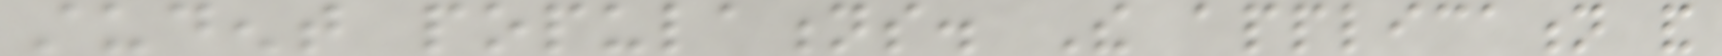student populations. The application and
